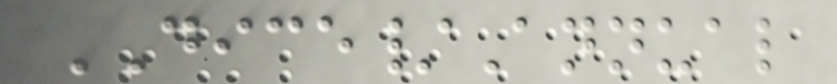DICE/Annual
